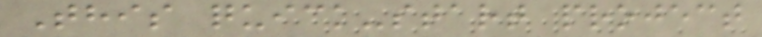This quick-start project
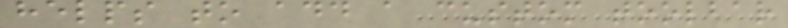helps to add a custom toolbar
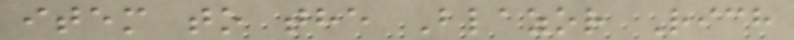item to the Blazor Rich
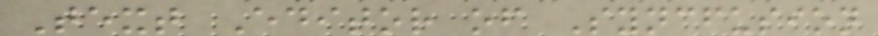Text Editor of Syncfusion
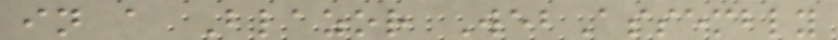in a Blazor WebAssembly
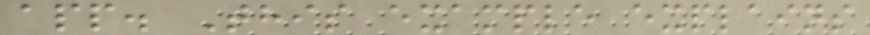app. This example explains
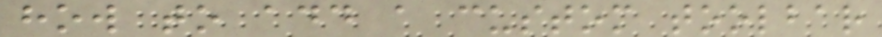how to add a custom toolbar
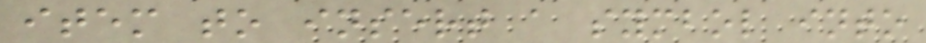item to insert a symbol into
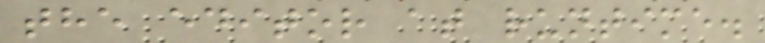the editor at runtime.
